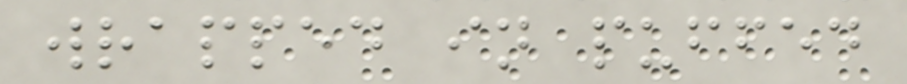wrapped in puffed
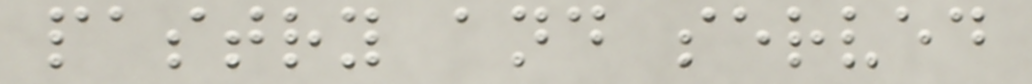pastry and served
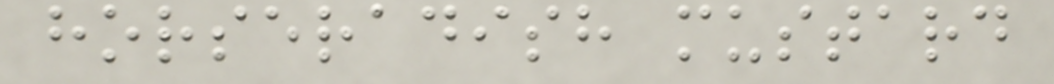horseradish mustard
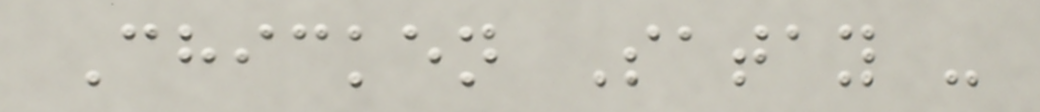Chicken Satay -
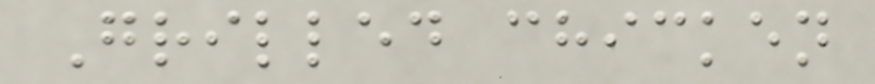Grilled chicken
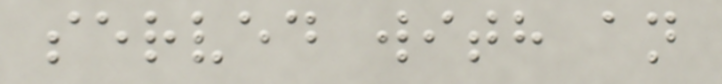served with an
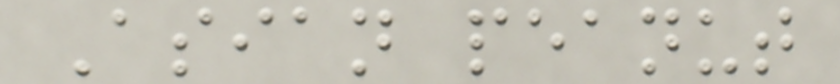Asian peanut
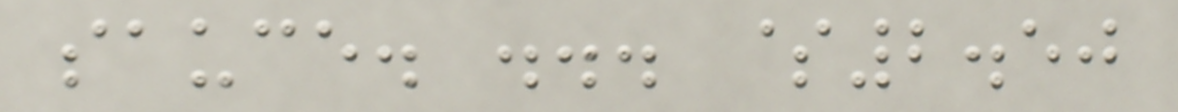sauce. ... $2.50
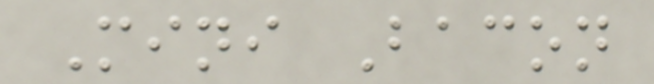Mini Bacon
